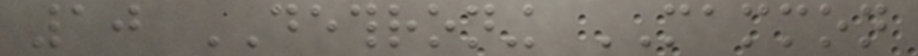10 DETHRONING MAMMON
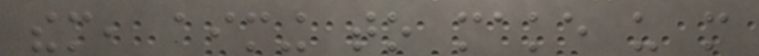them, aiming to make us more
